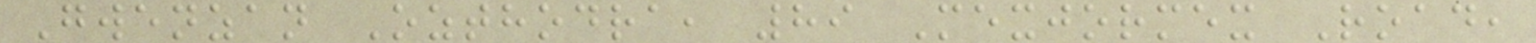Gwenzan Ozthodra, 89 Mexjormex Road,
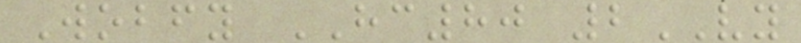Wobfy HC80 2VY
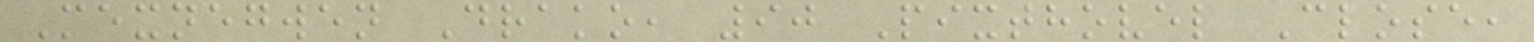Mexnegwen Drako, 90 Pixthovel Close,
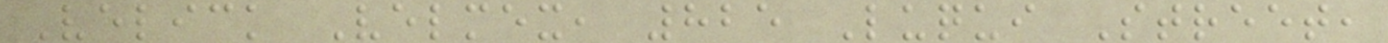Velick Velmex, 825 Luqui Street,
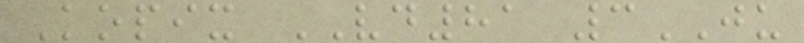Kopix VD81 3JU
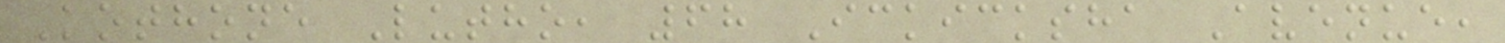Kothone Lutho, 68 Ickicksha Avenue,
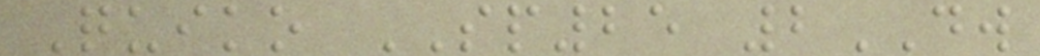Quiko SP25 2DW
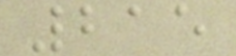215
